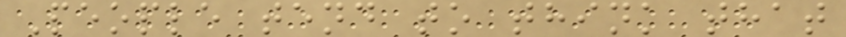People tend to think that
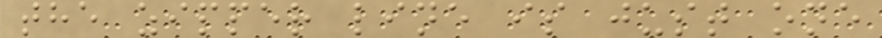the zipper line is just one
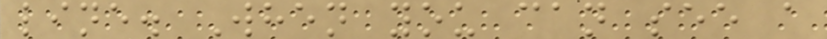line. When you can see a
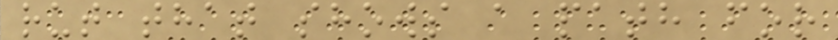rut that shows a path for
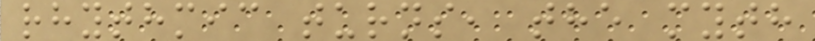rhythmic turns, the myth
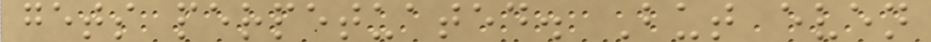gets perpetuated. But even
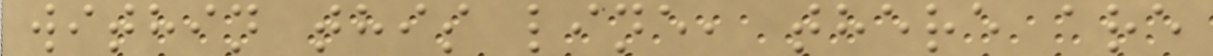within this line, there are
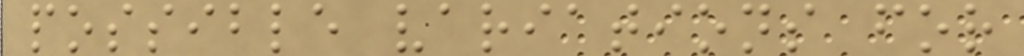possible variations for
